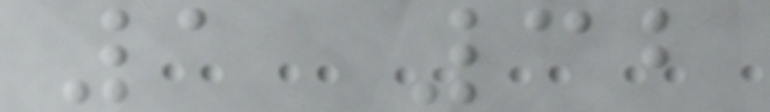1 32
